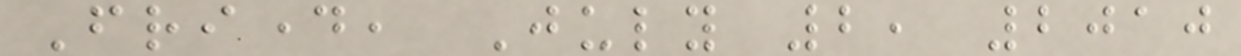Friday, July 2, 2010
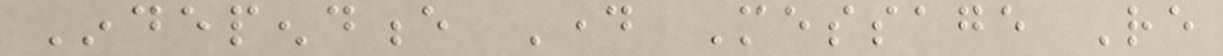Independence Day Message Re
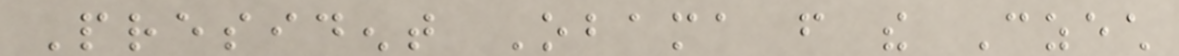President Obama from the Czech
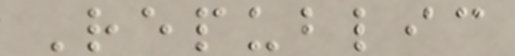Republic
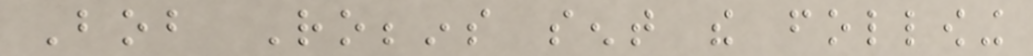Bob Robbins sent the following
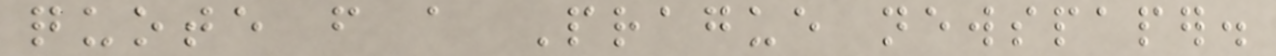quote from a Prague newspaper.
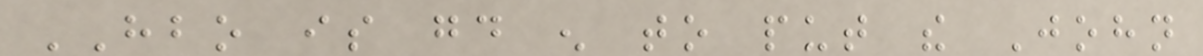HBO is good enough to put the John
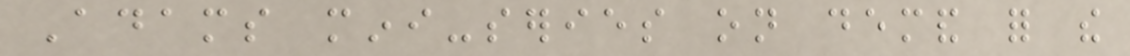Adams mini-series on demand for the
